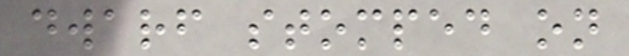dwarf stomped on
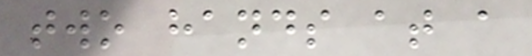two hands at a
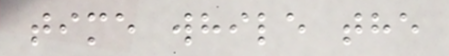time while the
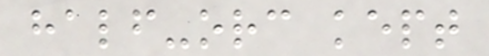half-orc kept
